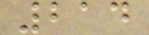214
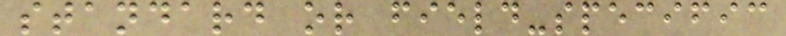standard or field-specific
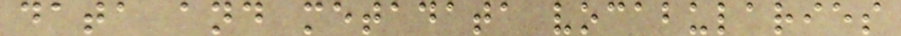data and metadata vocabularies
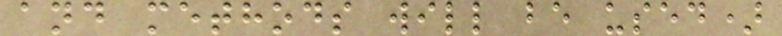and methods will be used)
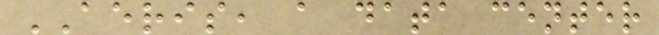AERIS, a data center
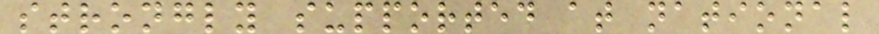strongly supported at national
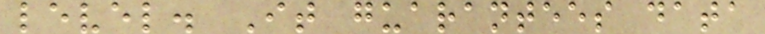level. It guarantees data
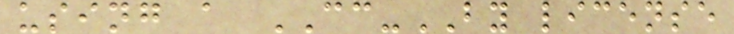using a CC-BY license
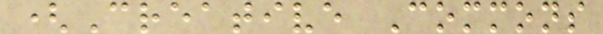(Creative Commons
